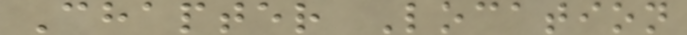Chapter Location
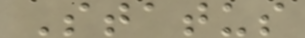Status
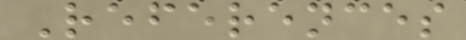References
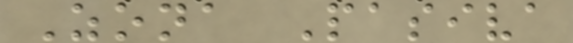Zona Pasiva
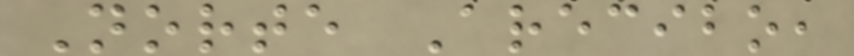Norte Arecibo,
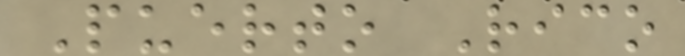Puerto Rico
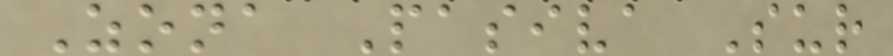Zona Pasiva Sur
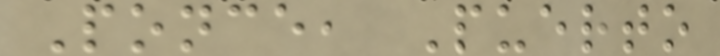Ponce, Puerto
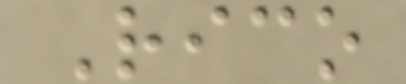Rico
